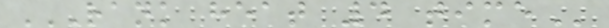RANK HEAT 4 TIME
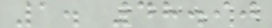1. 48.90
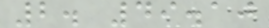2. 49.10
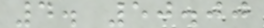4. 50.00
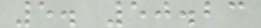5. 50.23
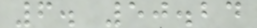6. 50.24
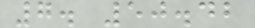7. 50.42
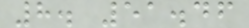8. 51.46
